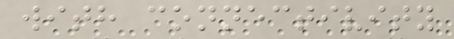with connectivity
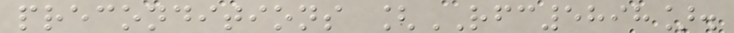preconditions [RFC5898].
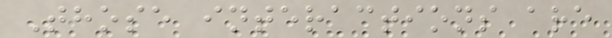Those interactions are
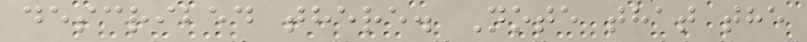described there. Note that the
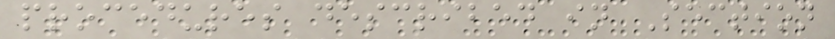procedures described in Section
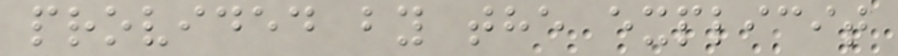provided by the explicit
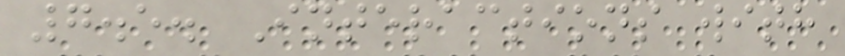7.5. Interactions with
